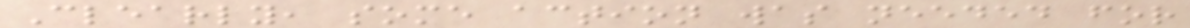Clearly, some action was needed for
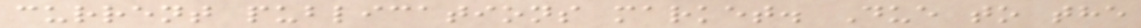current publications market. Due to the
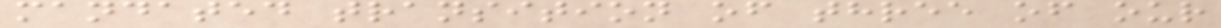mandated transition of three of our
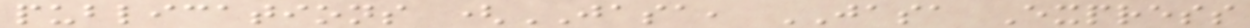publications (JASA, JASA Express
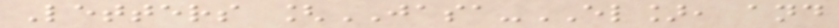Letters [JASA-EL], and
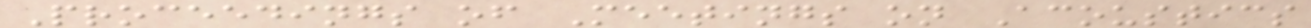Proceedings of Meetings on Acoustics
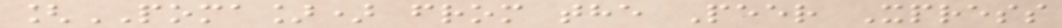[POMA]) from the Peer Xpress
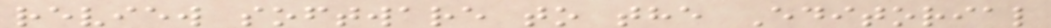review software to the Editorial
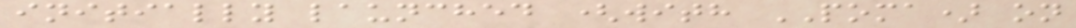initially launched (with POMA) on
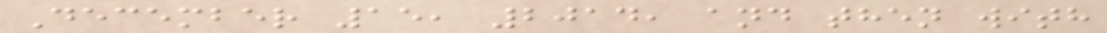December 15, 2014, and then with
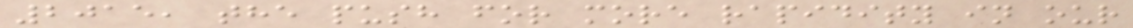2015, the push for more rapidity in our
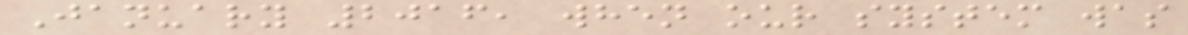January 2016, when our system was
